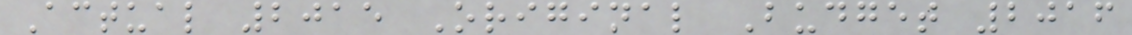Actual 2015 Original Budget 2016
